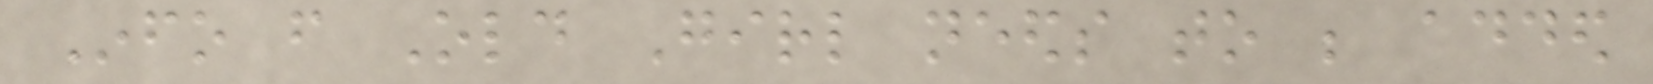Info from Old Girl needs to be added
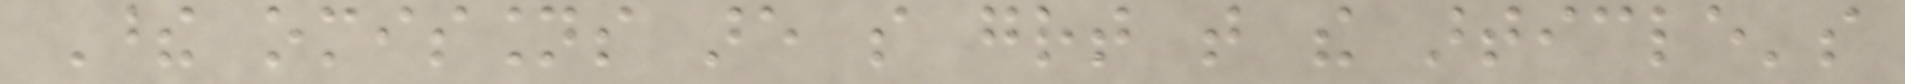These omissions are so great that the article's
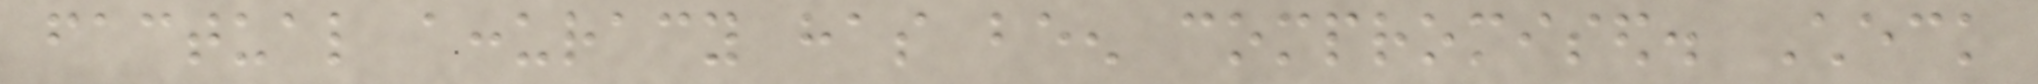factual accuracy has been compromised. Check
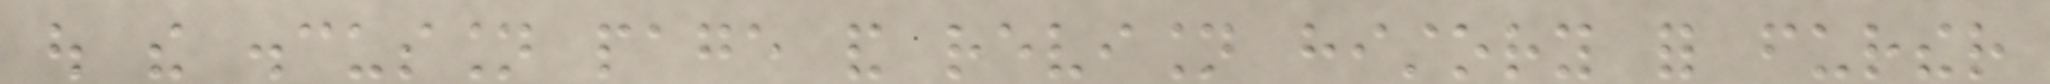out the discussion page and revision history for further
